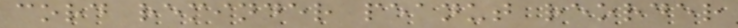cord reminder peanut reorder
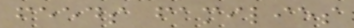feeds families
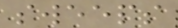sweeps
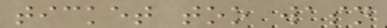ticket too wasn
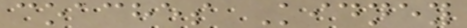coaches Kidney
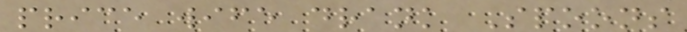price wife drank Spoons
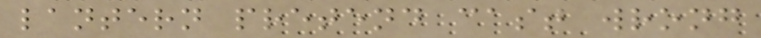lantern pretend cast wrong
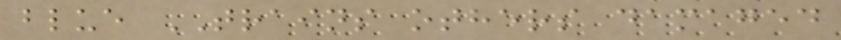blue TRAINS others damaged
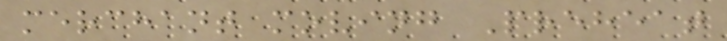merchant moving Preheat
